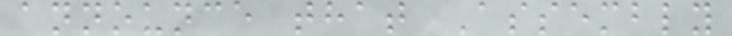announce that Assembly
